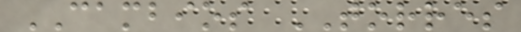CAMBIOS TORRES
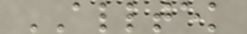ALLTEK
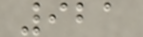921
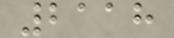2118
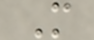M
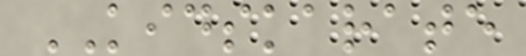KIDSKARATE
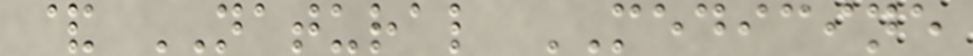& NATURAL MEDICINE
